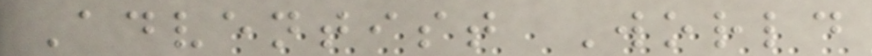Adventist World
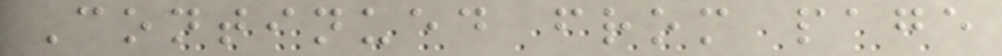Continued from page
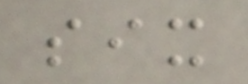six
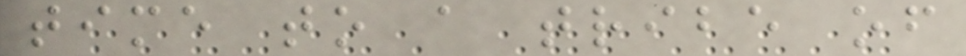time to a tribe of
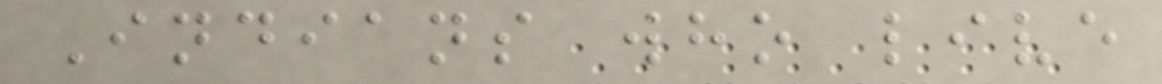Indians who live
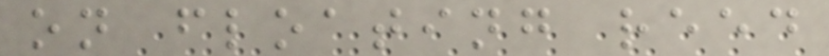on floating reed
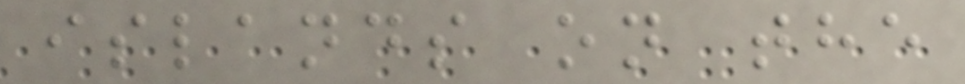islands on the
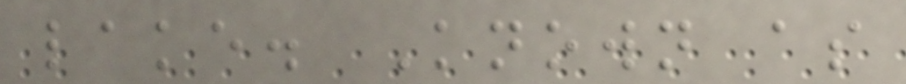lake. Known as
